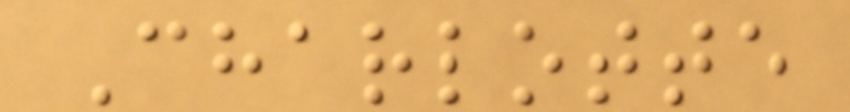Charlotte
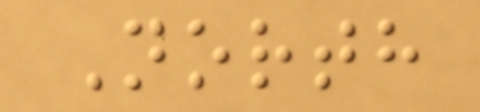North
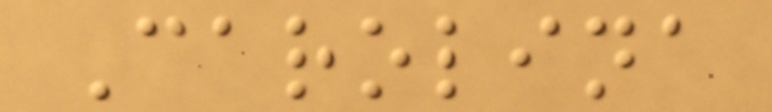Carolina
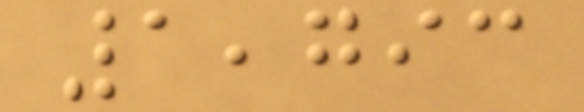1,793
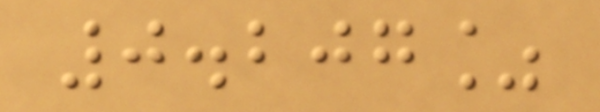0.207%
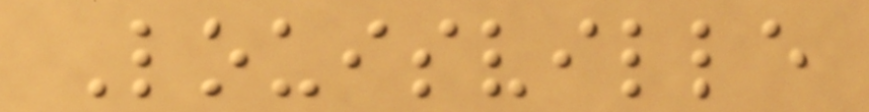Louisville
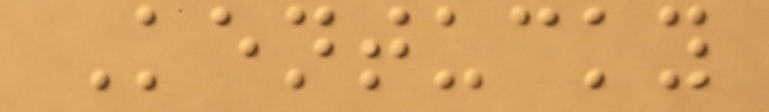Kentucky
